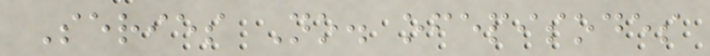Series No. ofepisodes
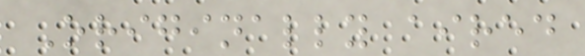Originally aired
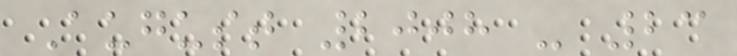August 2008 - 23
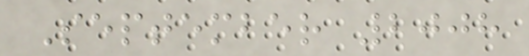September 2008
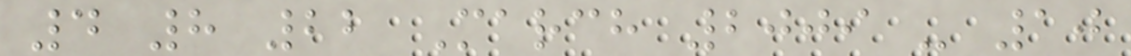4 8 22 March 2009 - 10
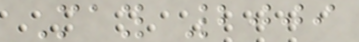May 2009
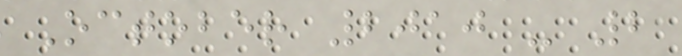October 2010 - 2
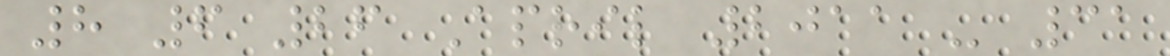8 6 26 April 2011 - 31
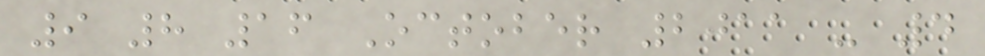9 8 16 October 2011 - 4
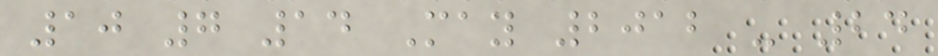10 7 14 May 2012 - 24
